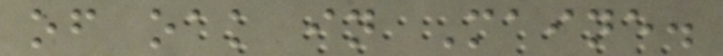of oak in Maine.
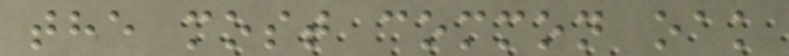the most common oak
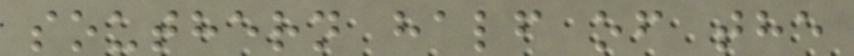southern half of the
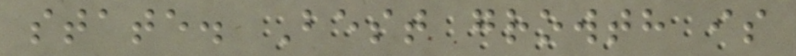state. Best growth is
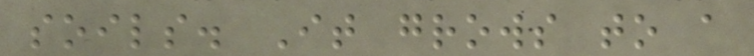soils. It grows to a
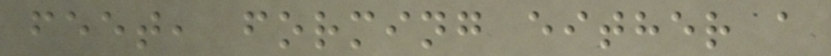feet, forming either a
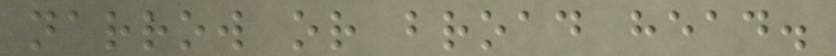narrow or broad head.
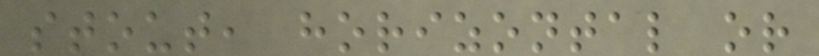stout, horizontal or
